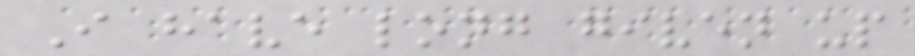I have long given up
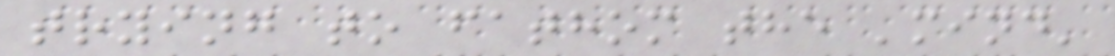trying to fathom the 'mind'
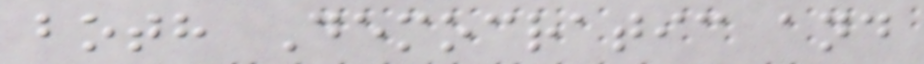both Democratic and
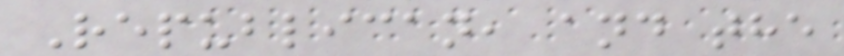Republican, and the
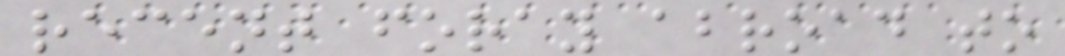recent foray abroad to
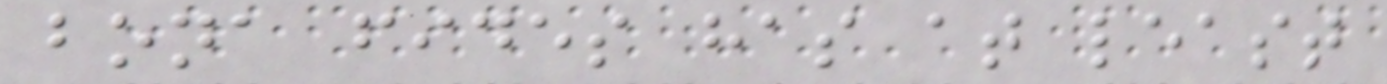bona fides has at least
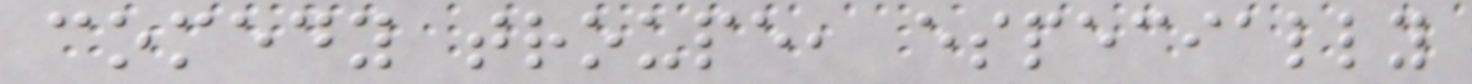comedy troupe, especially
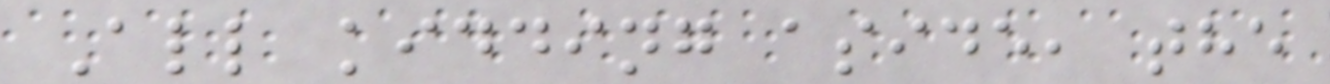All kidding aside, the
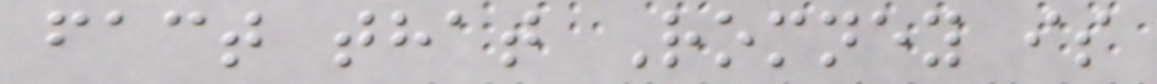fact that Romney is
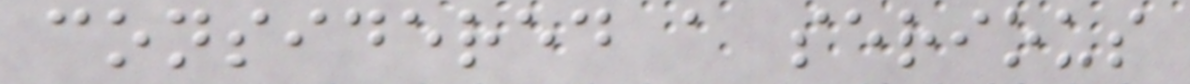considered a serious
